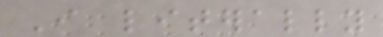I literally
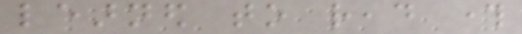learned to read through
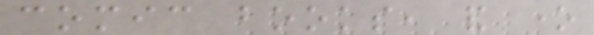comic books, and one
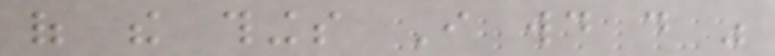of the things I would do was
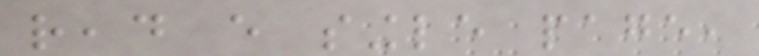read every single page,
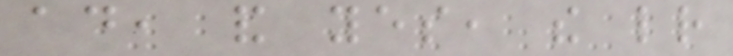ad, and yes, the letter
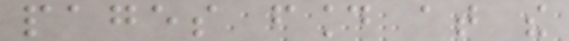pages found at the
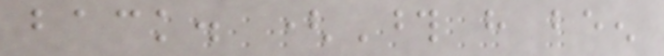back. (Those have been
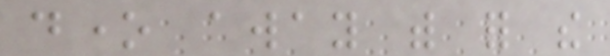done away with for the
